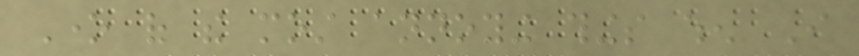One of the most annoying things when I
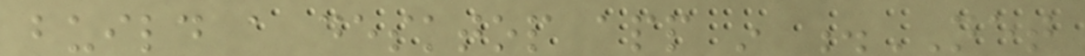build a desktop app in .NET
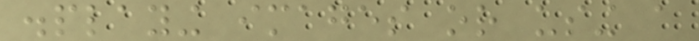displaying images or using a
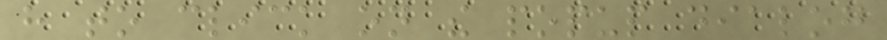have to click on the popup dialog
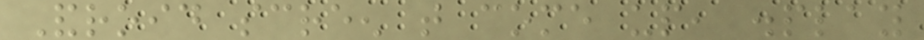Android screen that come up, display
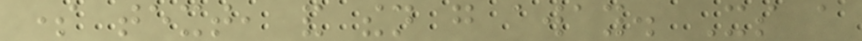some text, and then go away. Its a
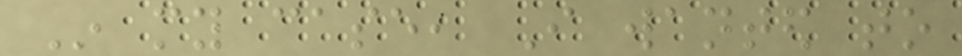In my case, I wanted to
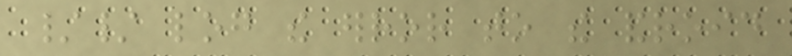// log the error to the android
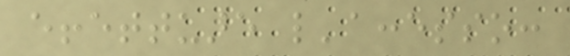effettuare l'accesso:
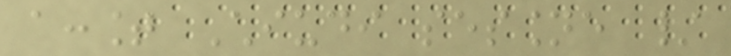account Chiudi sessione /
